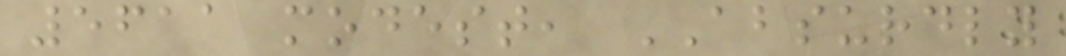5611 modest, ABSURDLY
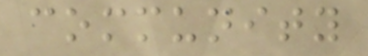community
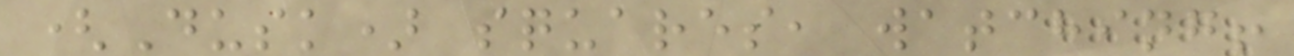(Dusk) squares, watching!
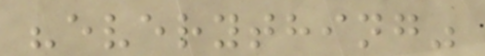"everything"
